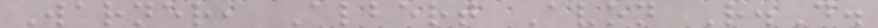Warner, Albert Avon R.D.
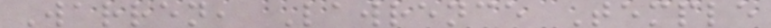Warren, Lawrence Temple
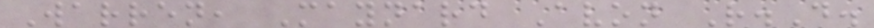Warren, Maynard Avon R.D.
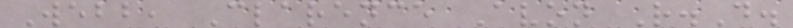Webb, Clarence Avon R.D.
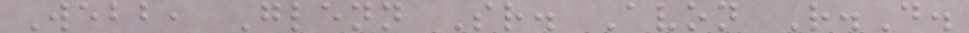Webb, Glenn Sr. Avon R.D.
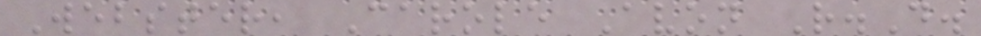Webster, Carole Avon R.D.
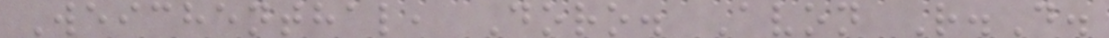Weichenthal, Doro. Avon R.D.
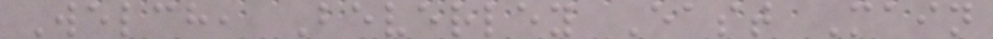Welch, Beverley East Main
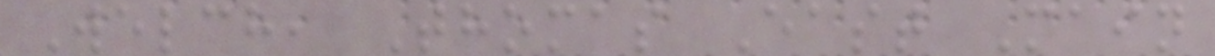Welch, Thomas East Main
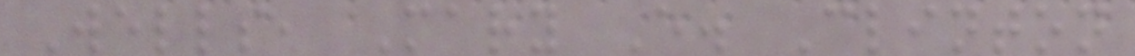Wells, Mary E. Clinton
